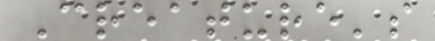Creature's
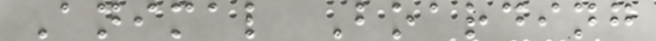Animal Boarding
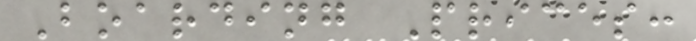Boarding Prices:
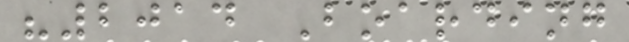"2014 Boarding
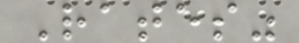Rates"
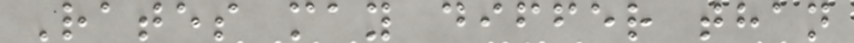Rates may differ than
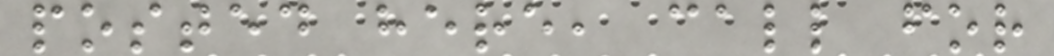posted here, call for
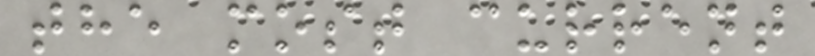the most current
